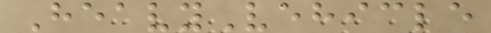HeavyVehicle
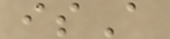isA
